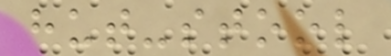hut-stool
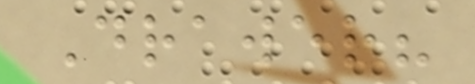Drawer?
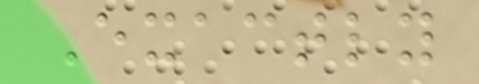Exactly
